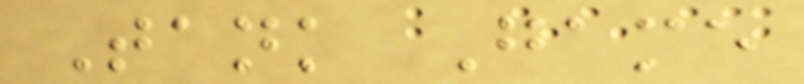Tank Game
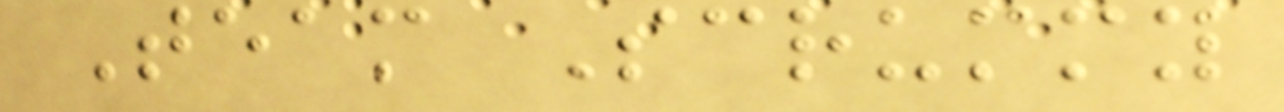Team Scrummy
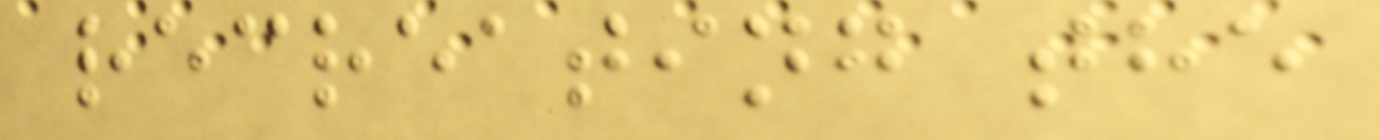recreating the
